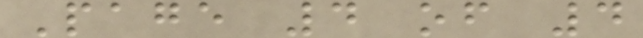Page 4 of 4
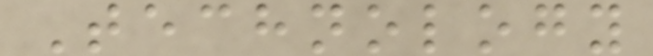Technology
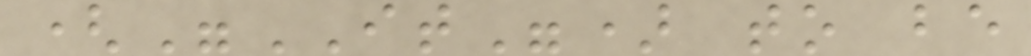("IT") to be
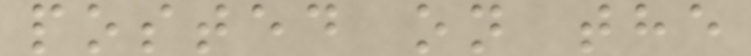posted on the
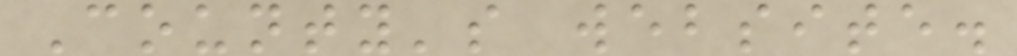County's website.
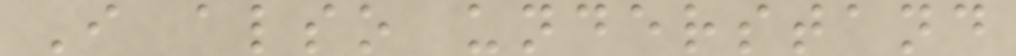I also understand
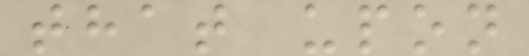that upon
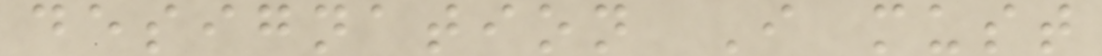designation I must
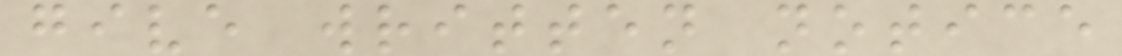give written notice
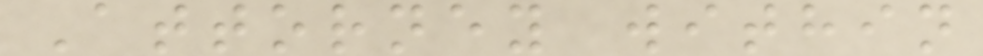Attorney within
